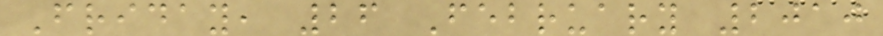Friday, 26 February 2010
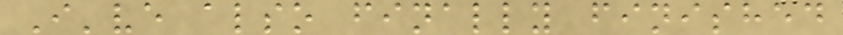I've also finally finished
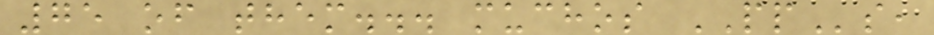75 of them... muchos PPs,
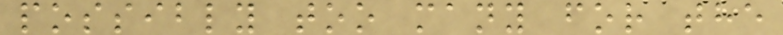possibly too many for the
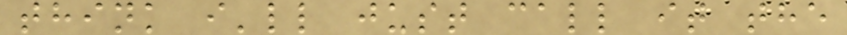think i'll just call it the
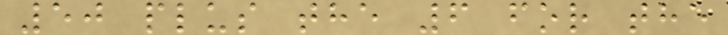50 plus the 6 for the
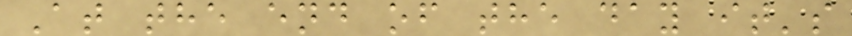At the end of the day it's
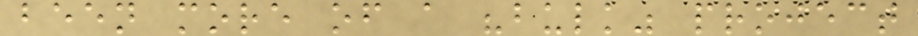been more of a "bulk" project
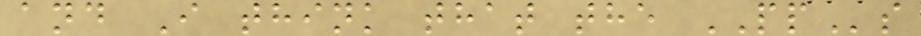and I think that the PPs
